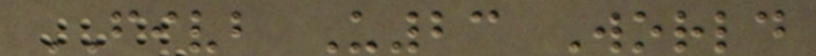FIVB U23 World
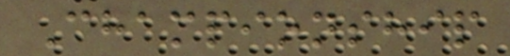Championship
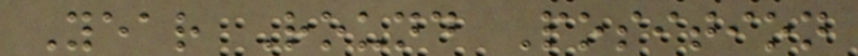Year Round Position
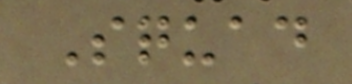Squad
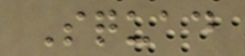Squad
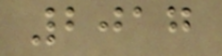2017
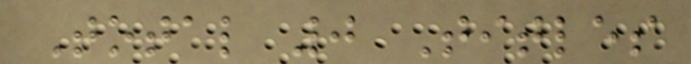Total 0 Titles
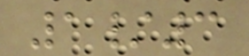1/3
